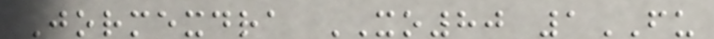Jormexdra XO80 1FU
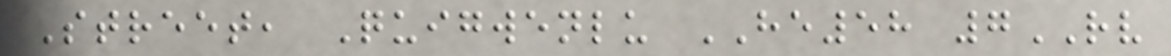Street, Quigwenlu HE58 7RV
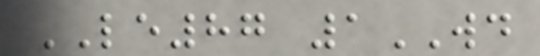LE87 1WD
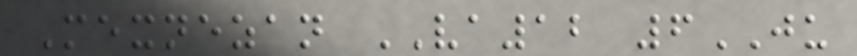Mexnezan VA12 6JU
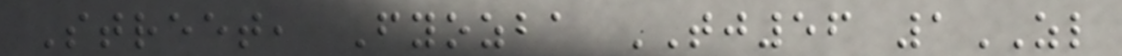Street, Fyozba TJ56 1ZL
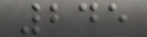245
